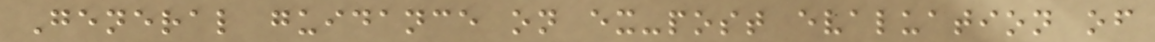General guidance on ex-post evaluation of
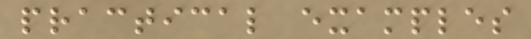practical examples
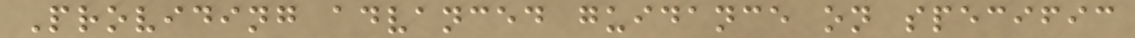Providing advanced guidance on specific
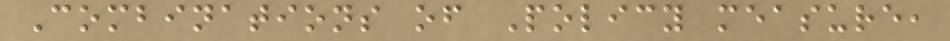Combinations of Policy measure,
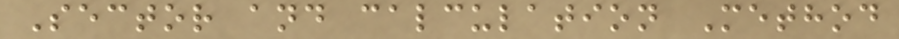Sector and calculation Method
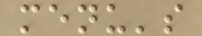menu's
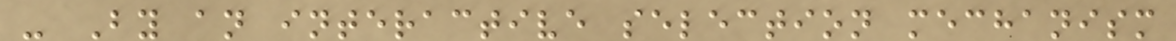- By an interactive selection mechanism
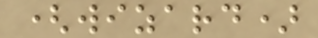(wizard)
